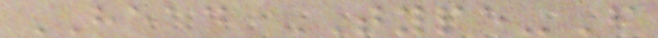HEAD TYPE-F
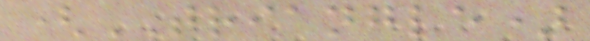(TRIANGLE)
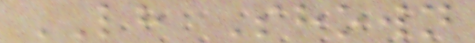LH Shown
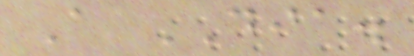A DIA.
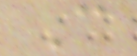C
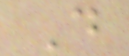D
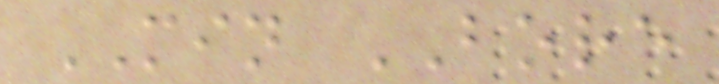MIN BORE
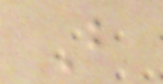B
